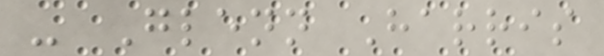- Glenn Harris
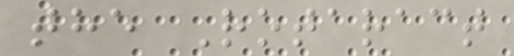the Rotaract
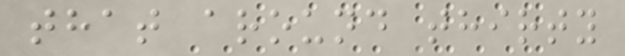that around thirty
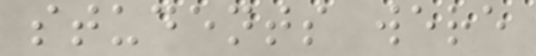students were
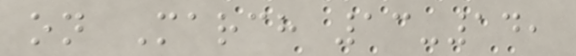on March 13-14,
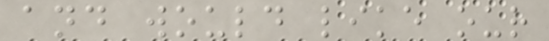and would like our
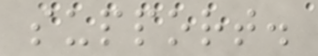support.
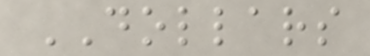DOLLARS
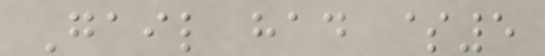Gail had $5
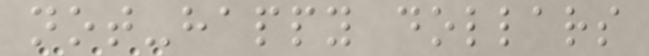not-happy dollars
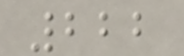222
